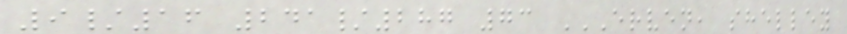9/16 241/287 73 ERVEN, SHELLEY
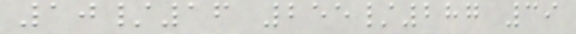10/16 255/287 39
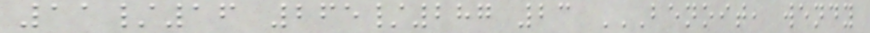11/16 265/287 23 BENOIT, WENDY
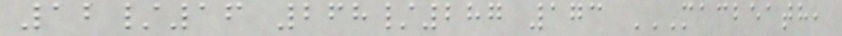12/16 268/287 173 MACBEATH,
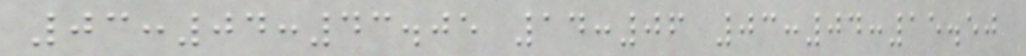03:04:43.05 14:06 03:04:15.50
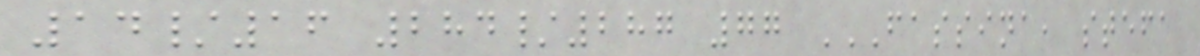14/16 284/287 77 FASSINA, STEFA
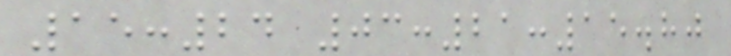15:24 03:21:15.80
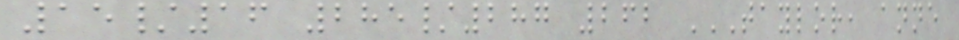15/16 285/287 262 TAYLOR, ANNE
